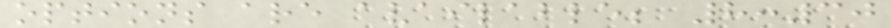options are available; 8:30
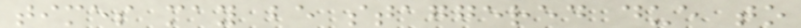times may be staggered due to
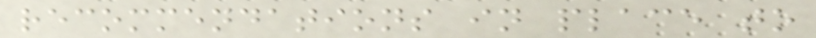recommendations in place to
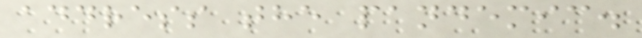address the pandemic.
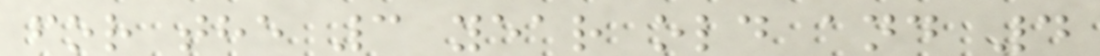for the 3 year old and 4
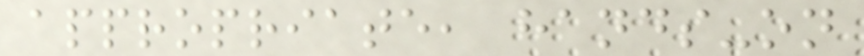appropriate, hands-on
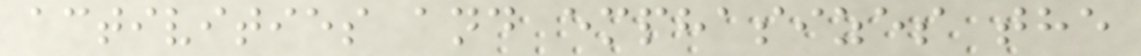activities and emphasizes the
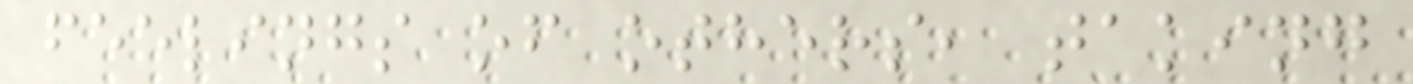feelings of others, taking
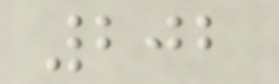202
